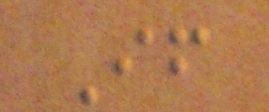If
